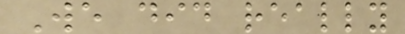We did really
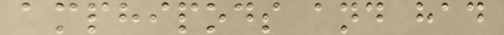amphipods and had
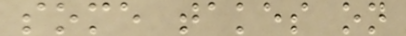some takes on
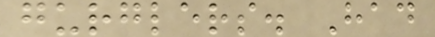gurglers. Had
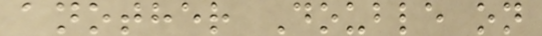another Double on
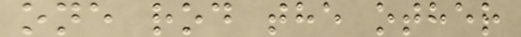one rod the other
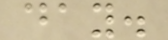day.
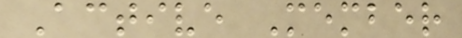Active Member
